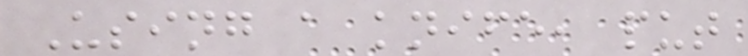Using a knife, put
